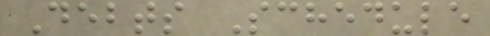Debts Schedule
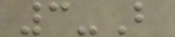3-B
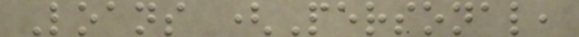Loans (Personal,
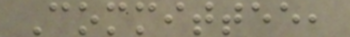Committee,
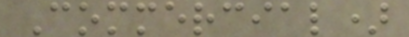Commercial)
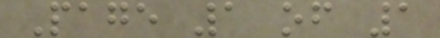Page 1 of 1
